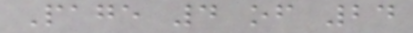Page 4 of 24
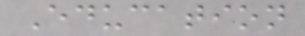Education
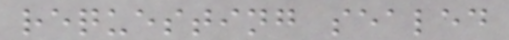requesting sealed
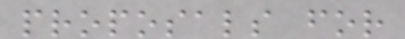proposals for
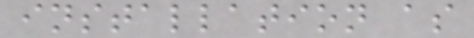installation as
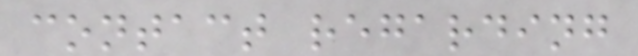contact regarding
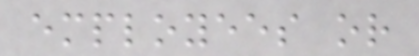employees or
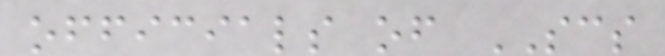officials of SCS
